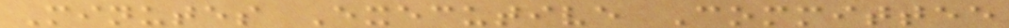Minutes Executive Committee
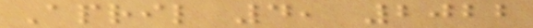April 4, 2022
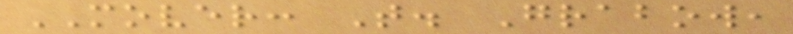MOVER: T. Grabow,
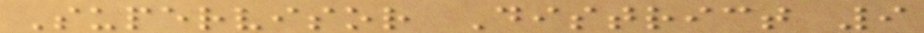Supervisor District 9
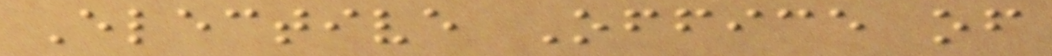Elective Office of
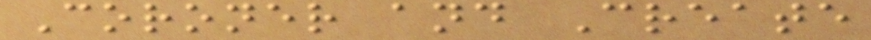Coroner and Create
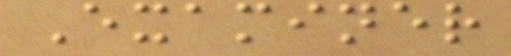Examiner
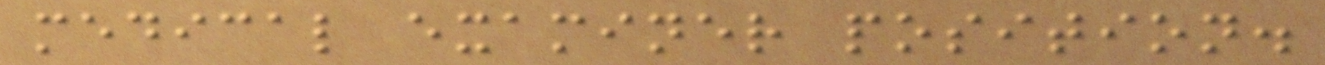medical examiner position.
